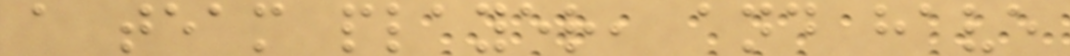a team player, and have
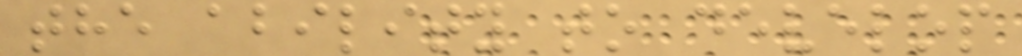the ability to develop
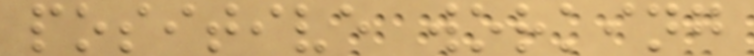positive working
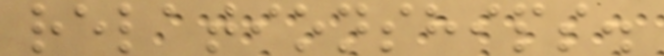relationships.
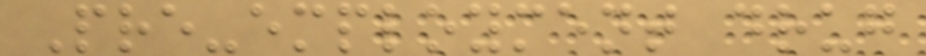Pre-employment drug
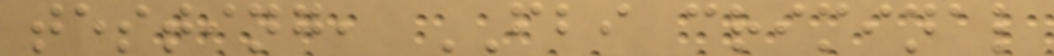testing, FBI criminal
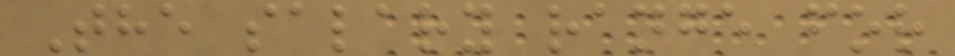The salary range for
